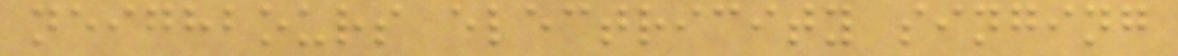neighbours electricity singing
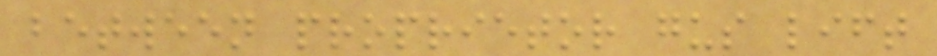between proprietor gus lift
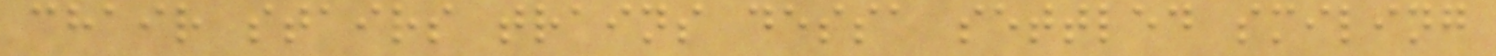chair stairs trains dessa settled smiling
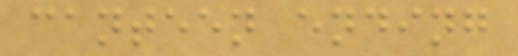canteen ending
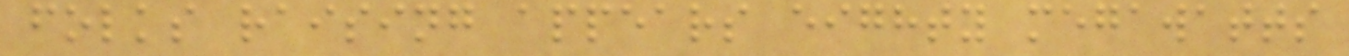folks raising appears eighty megawatts
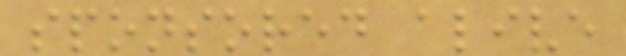sponsored alive
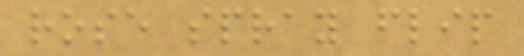rose spray flip
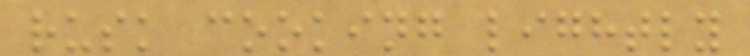rusk cooking lightly
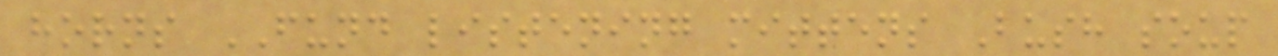horns FUND listening mittens Bush soup
